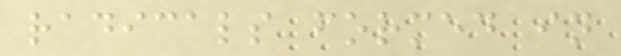radicals formed in
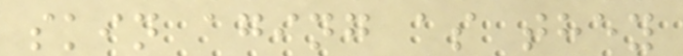skin aging as they
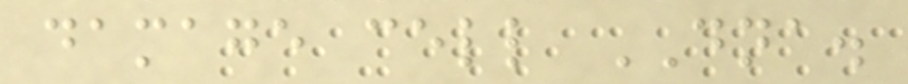damage cell DNA.
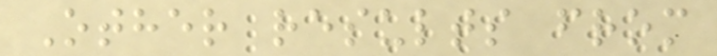Other results from
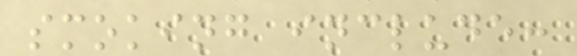smoking include:
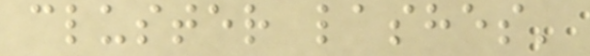cluster lashes'
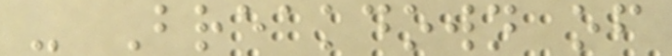- Breakdown of
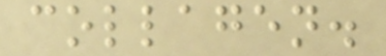collagen.
